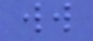ww
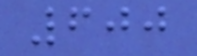600
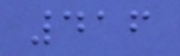416
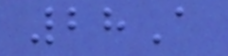28A
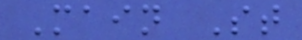Main St
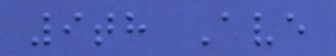9th Ave
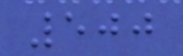500
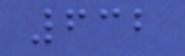632
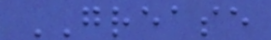GREASE
